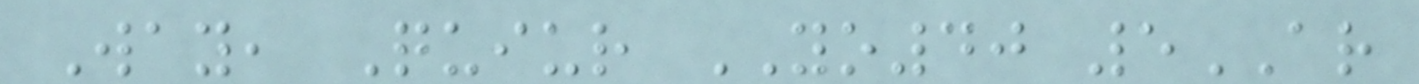Way, Quiur YO40 5AR
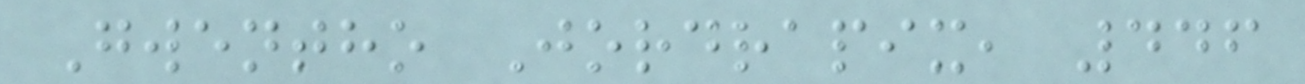Gwentho Jordrapix, 446
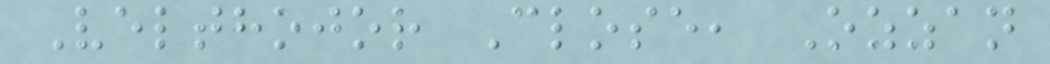Velthojor Close, Ozzan
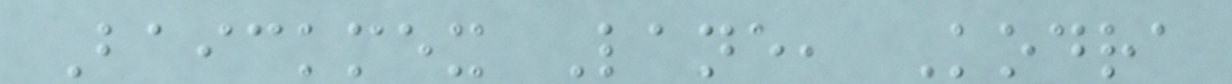Baickmex Lane, Kodra
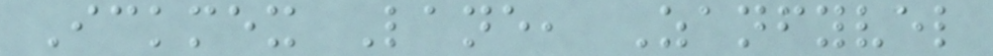Ickmex Lane, Zanfyvel
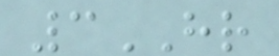3HR
